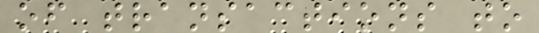of transactions to
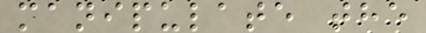manipulate the
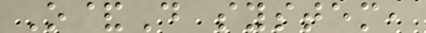O&D system,
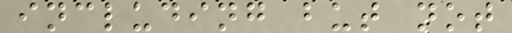including but not
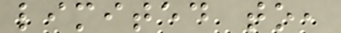limited to,
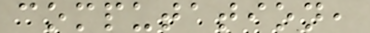computation,
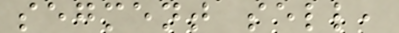segment sell,
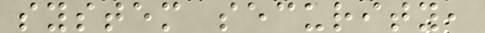system security,
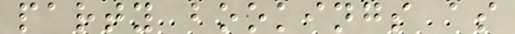party bookings as
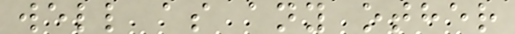well as any other
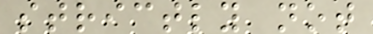strictly not
